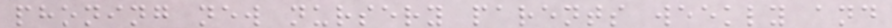phoning new nursery parents weekly and
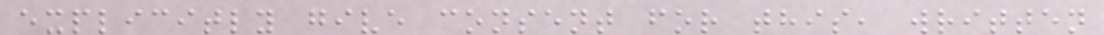explicitly give consent for this, written
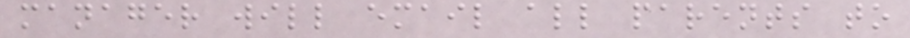manager will email all parents to
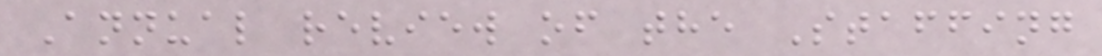Annual review of the Staffing
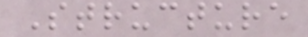Structure
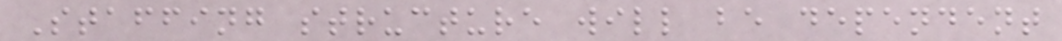Staffing structure will be dependent
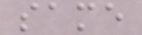same
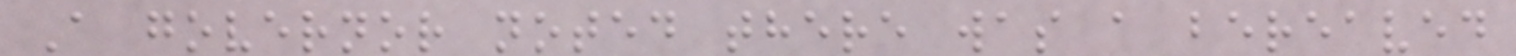A governor noted there was a bereaved
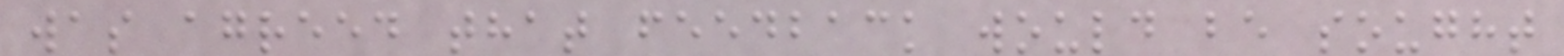was agreed that feedback would be sought
